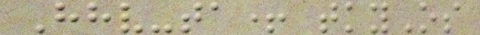Hhv-ta+ tkyOs
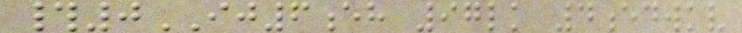#0IJ6eh 97lk 4edwkv
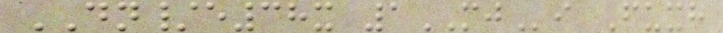DN/e38x 1MJi Fuxh
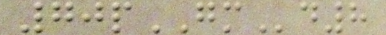70pGMd8
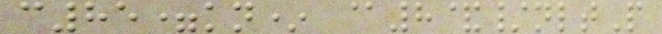c85=kn* @8&/nltP
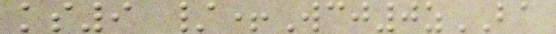ks9 /+Wcj0zBA
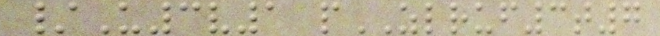/U3v1 pZLRUF3t7
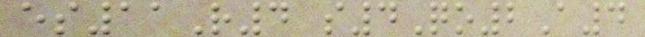es11R4 s4Qo2A4
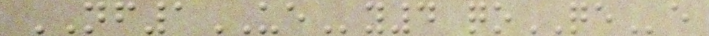NF1UEy4 qoQEe
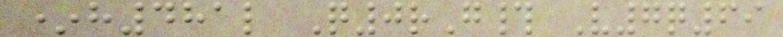*h481l Q0rG# V7q69
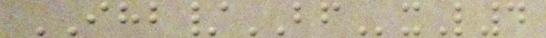IHB/BFxL4
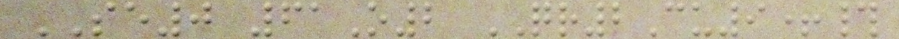SE0 61O2 QR2Cu9+#
